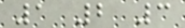1 2 3
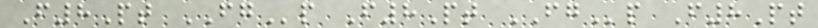F8Pt FGp F8Pt FGp F8Pt
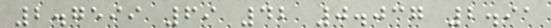2.7599 69 42 0.037 2.91
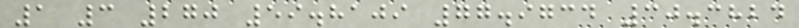1 3 270 59.8109 77.9734 30.3824
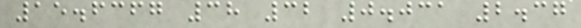15.6367 38 32 0.031 2.37
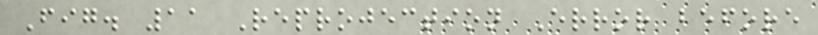Fig. 11 Reprojection Error before
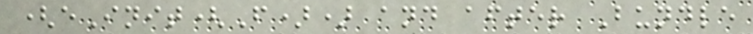(eInit(F)) and after Bundle
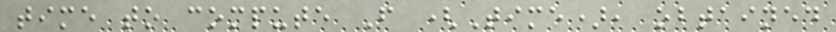time to compute F (Time), obtained
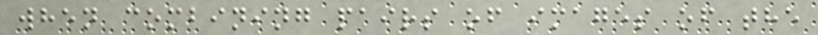when combining pairs of images of the
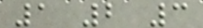1 2 3
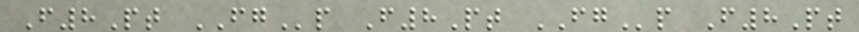F8Pt FGp F8Pt FGp F8Pt
